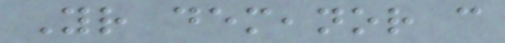Your demeanor can
